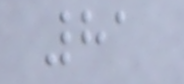81
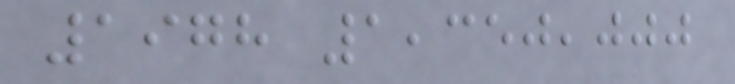1978 1,350,000
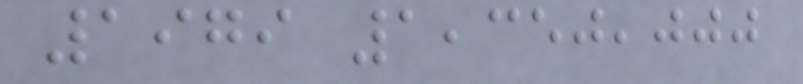1979 1,350,000
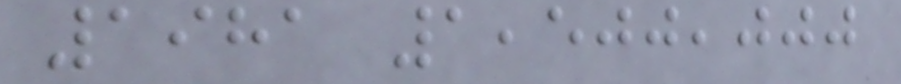1981 1,500,000
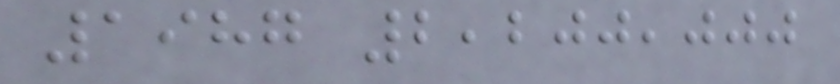1987 2,200,000
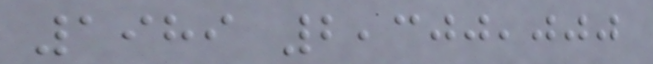1989 2,300,000
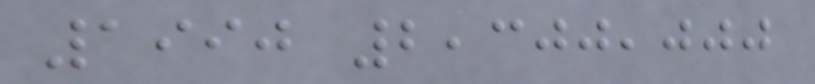1990 2,300,000
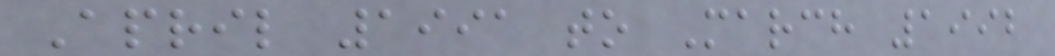April 1991 to March 1992
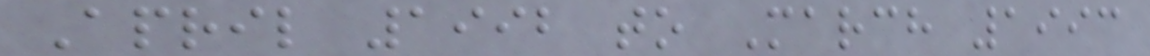April 1992 to March 1993
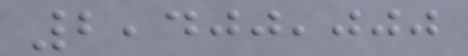2,400,000
